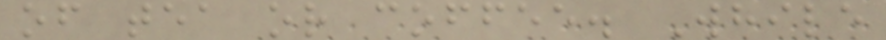of tea or coffee. While
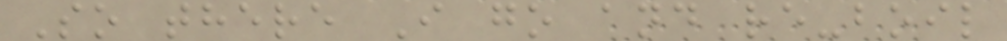So there I go and re-boil
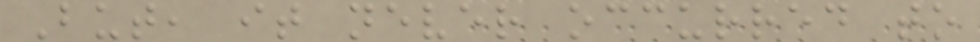But, it never occurred to
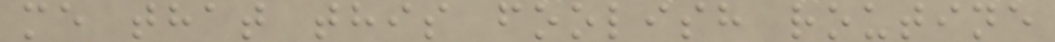me that this foolish routine
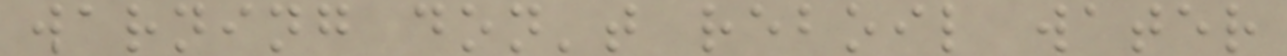warning don't reboil water
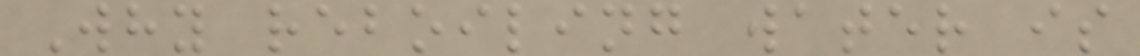Why reboiling water is
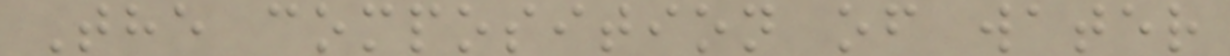The composition of water
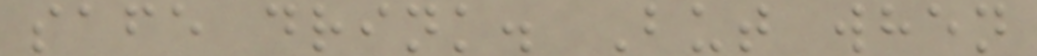safe drink. But when
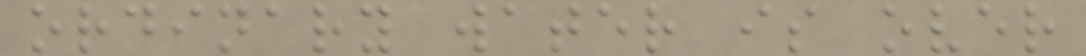ordinary water is over
